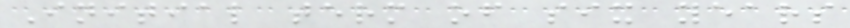Initial term of six years
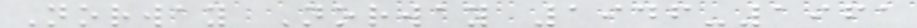Norway Norway 1946-1961
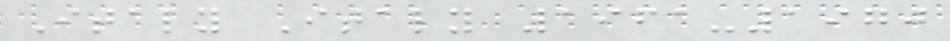Italy Italy 1961-1970
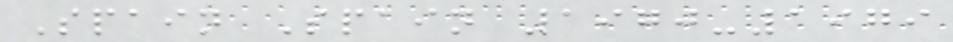Spain Spain 1970-1979
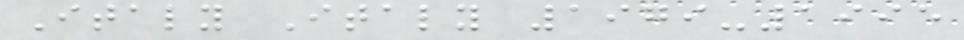Italy Italy 1979-1995
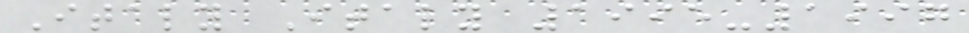Italy Italy 1995-1997
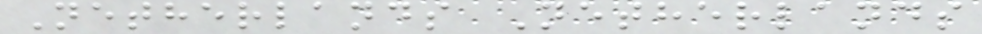Netherlands Netherlands
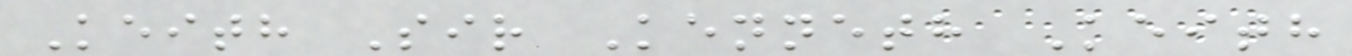Keith Sir Kenneth Keith
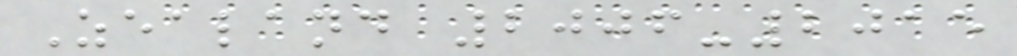Zealand 2006-2015
